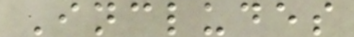Includes
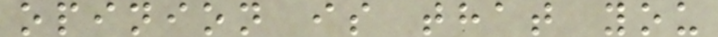opinion is that you
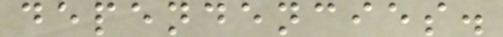dependencies.
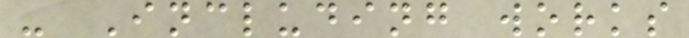- Including works
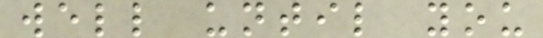well until you
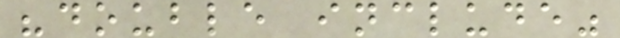"double include"
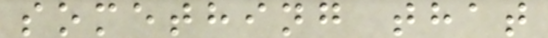something that
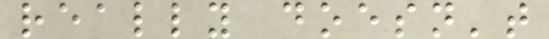really doesn't
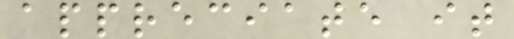appreciate it
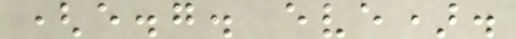(e.g. eve).
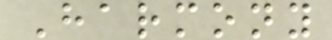Harmony
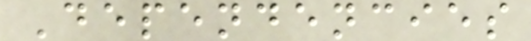Dependencies
